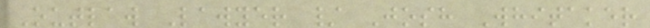Outlaw Lawyer / Josh Whitaker
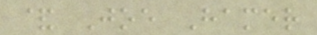& Joe Hamer
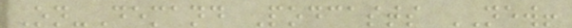On-Demand Podcasts NEW!
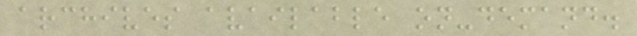archives available on-demand.
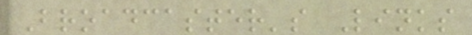Broadcaster's Links
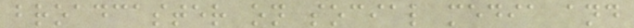broadcaster on social media and
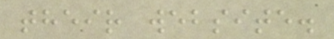their website.
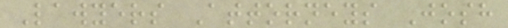Lawyers Attorneys Josh
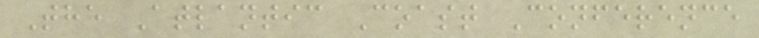The Atlantic Coast Conference
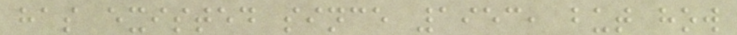has existed since 1953, but how
